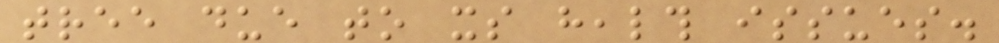tree due to its health issues.
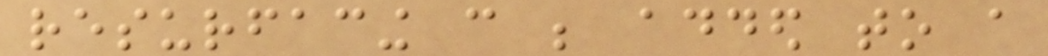resurfacing can be added to a
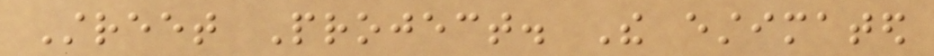Street Project. The estimated
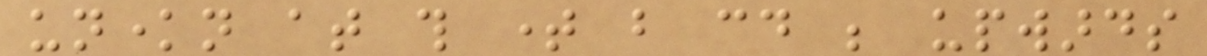unknown at this time but could be upwards
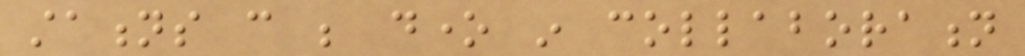stations can be done in collaboration
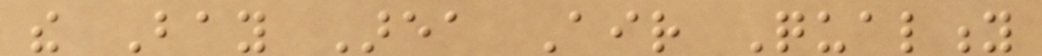the Bay Area Air Quality
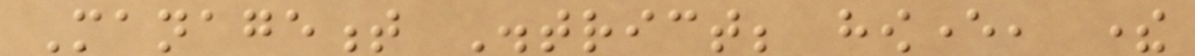Management District; however, there
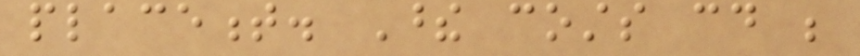placement. These costs could be
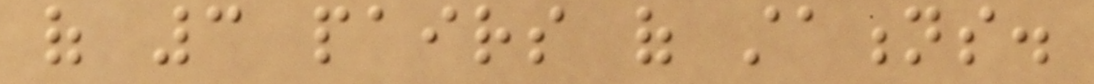of 3 pairs of stations.
